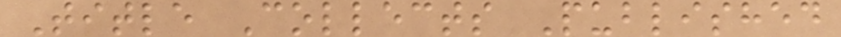Title Collects Published
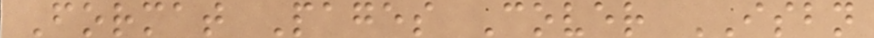Format Pages Cover ISBN
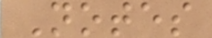Notes
